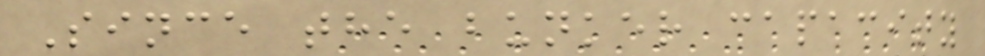Since the bunker capacity
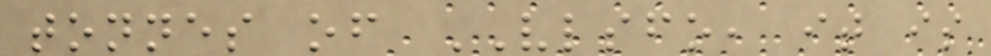tonnes of VLSFO, it is
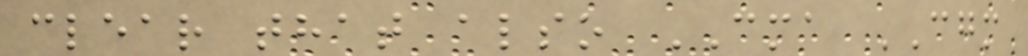clear that also CMA CGM
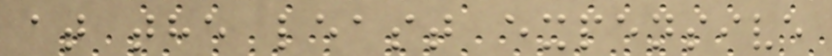at the least expensive
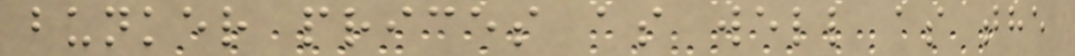bunker prices as well as the
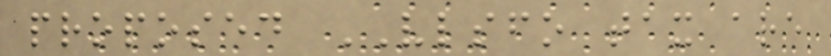proposed VLSFO tax are
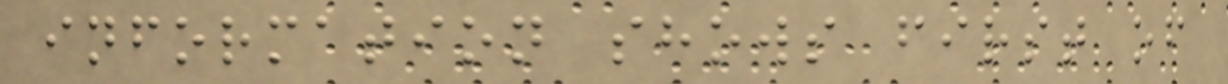information shows first of
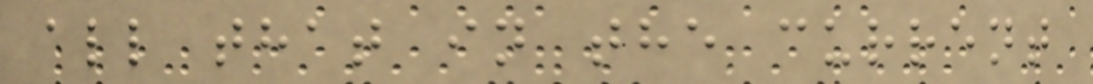all that in the current
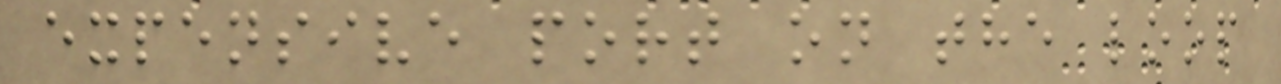expensive port on the loop
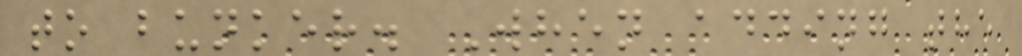to bunker. When adding the
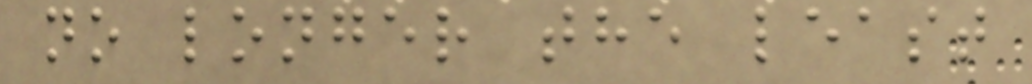no longer the least
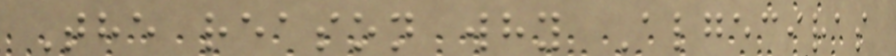The reason why Algeciras
